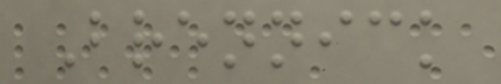Brennick
